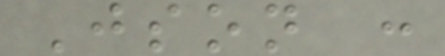Json :
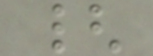{
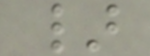}
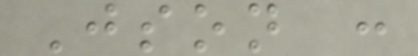Json :
